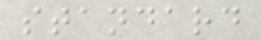standard
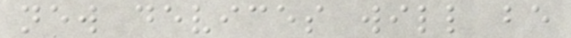new devices will be
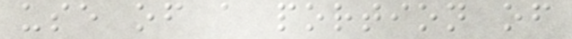use of a portion of
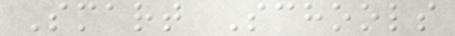Smart Schools
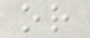or
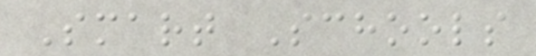Smart Schools
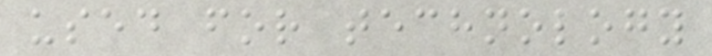used for technology
